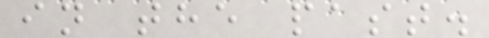in the past.
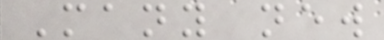Many new
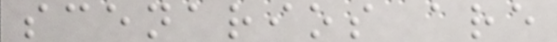scenarios are
